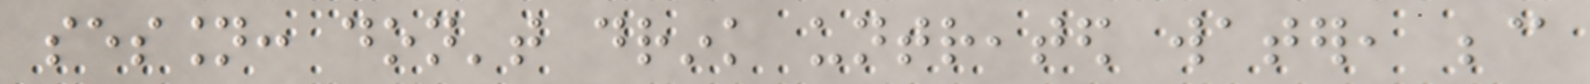session: don't drink untreated water, because
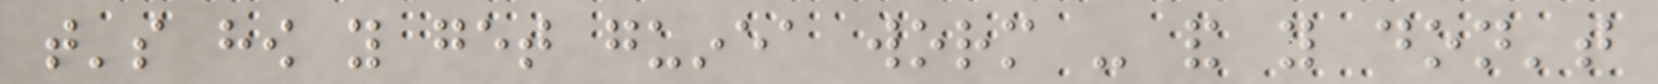that's how you get guinea worm - and you don't
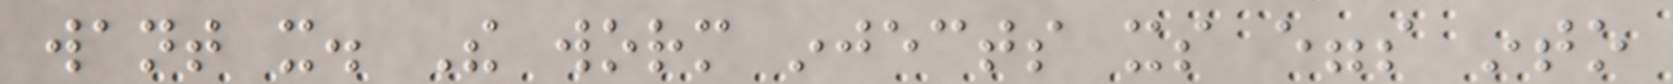want it. The worm injects its eggs into
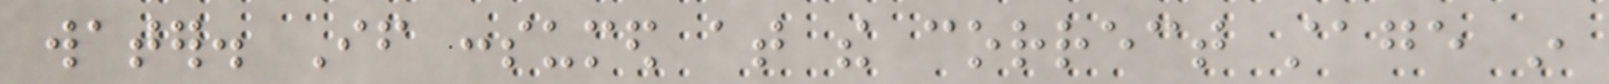water. If consumed at the correct stage in
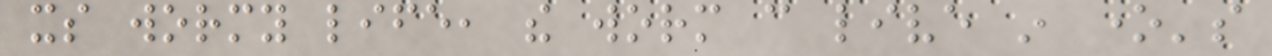its wormy life, the worm can live in one's
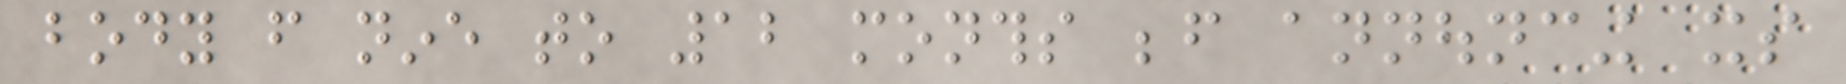body from nine to 12 months before announcing its
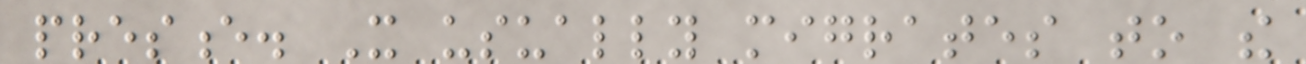presence. It usually migrates to the
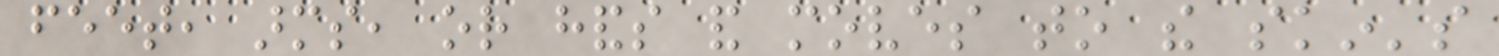feet, arms, or hands and moves to the skin's
